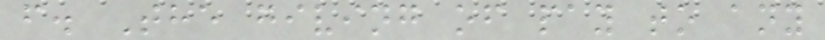f. The giving of pay to any
